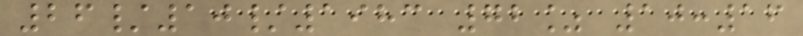26/10/1983 72% 10:16
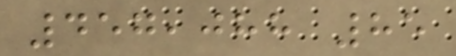457,088 85
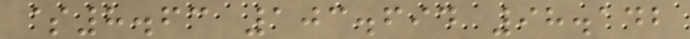$8.63 103.694 98.142
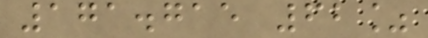171.715 62%
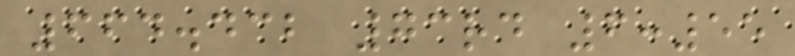664.432 73rd 6:55
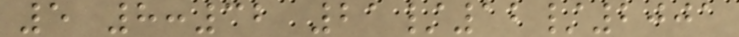5 8:32 21/12/2001
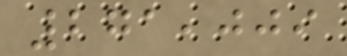271,009
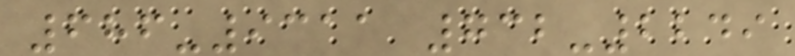686-9311 732-2249
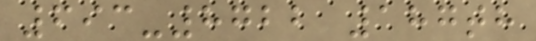693-8722 187th
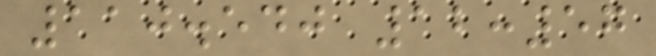110.540 12:57
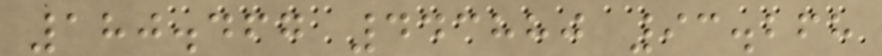180.467 443880 93.268
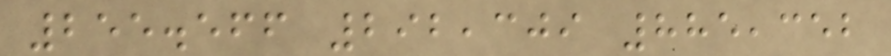255.566 292,309 885,352
